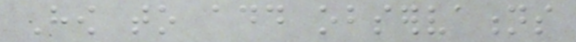How to add observations
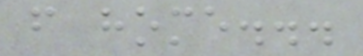from home...
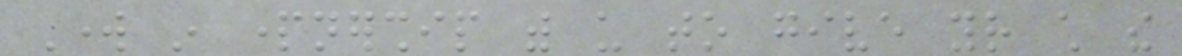Work in partnership with us to give your child the
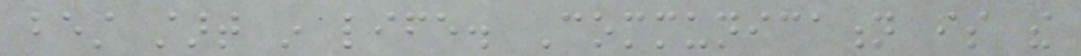best start in life. Communication is the
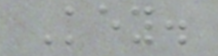Key.
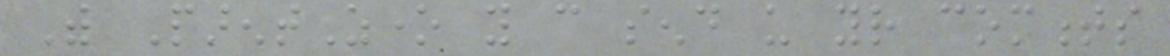With ParentZone you can send us your comments
